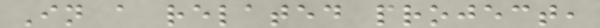In a related project,
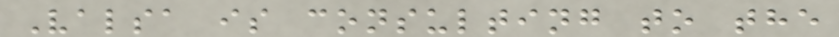Valsa is consulting to the
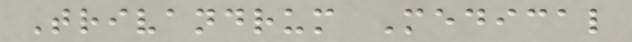Trivandrum Medical
